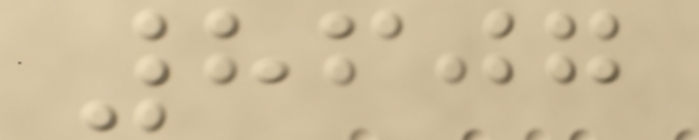8607
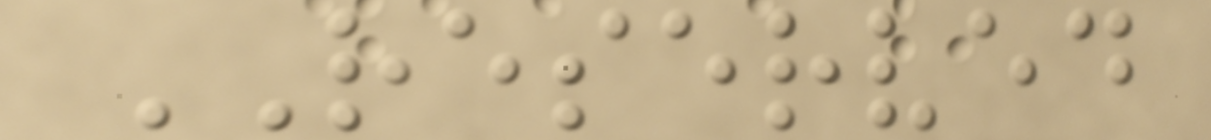RESERVED
